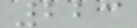223
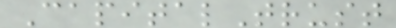CapitalTrust
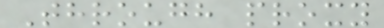Through proxy
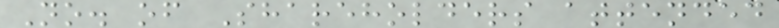No. of Shareholders attended
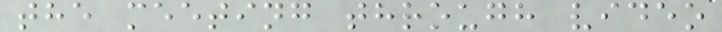the meeting through video
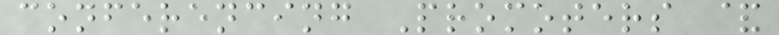conferencing Promoters &
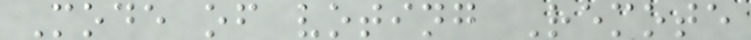Mode of voting Remote
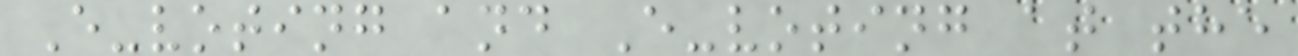E-voting and E-voting at the
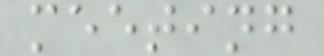meeting
